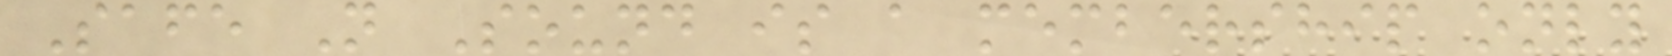Safe N Sound is a membership only
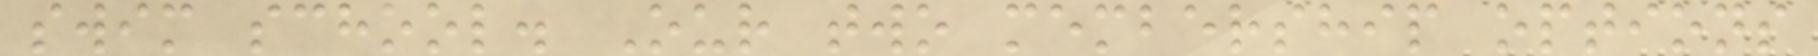swim school. Our two membership options
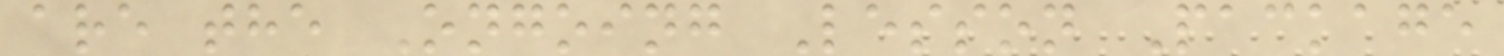are the Ongoing Lesson Package
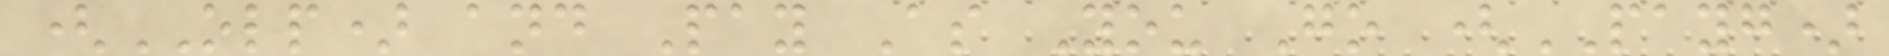(OLP) and Pay As You Go (PAYG)
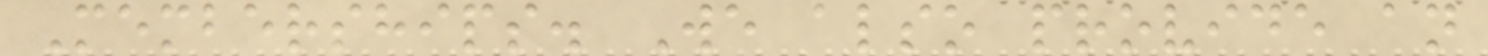Memberships. We also provide an
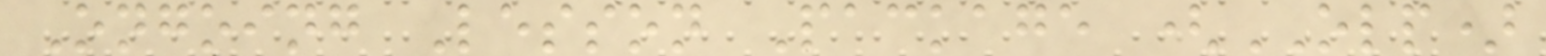Ongoing Lesson Package (OLP)
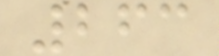263
